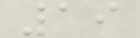19
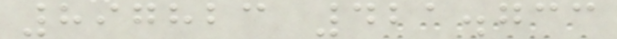897823 421.733
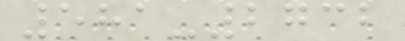581-2732
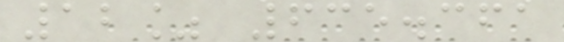12% 635.361
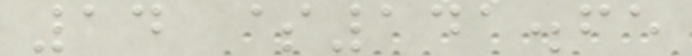14 $141.65
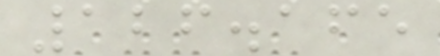126.165
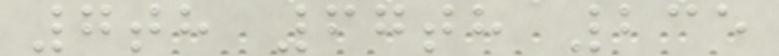7th 67th 235
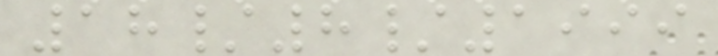18/8/1999
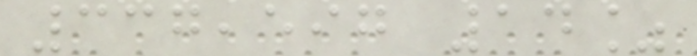337,597 14%
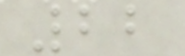22
